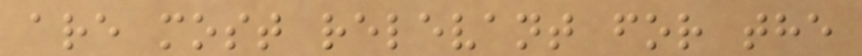are most relevant for the
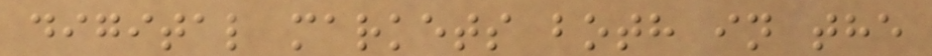digital markets both in the
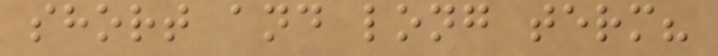short and long term?
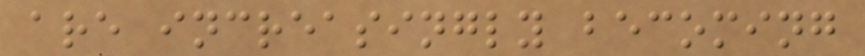are increasingly becoming
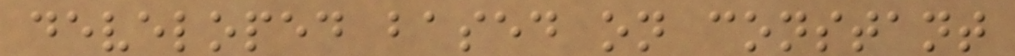developed based on constant
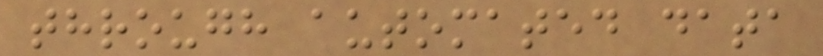through automated data
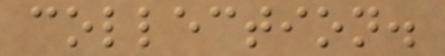collection.
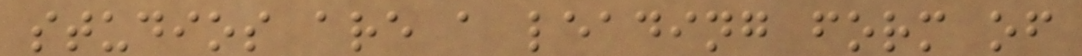studios are a leading form of
